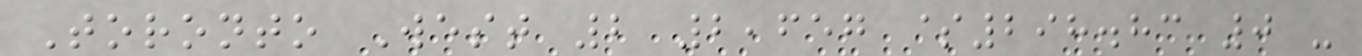Toronto West 2 2,657 $298.83 0 -
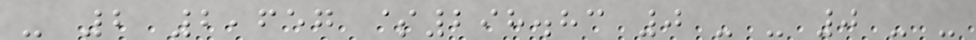- 2 2,657 $298.83 0 - - 0 - -
